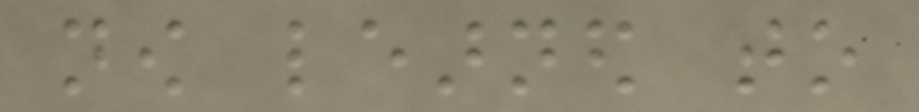now learned to
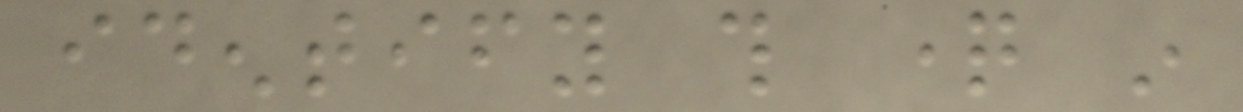identify this question in
